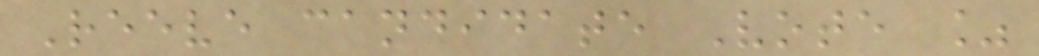Reeve candidate Vote %
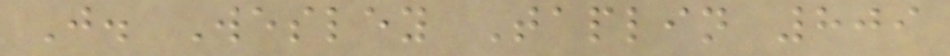J. Wesley Taplin 809
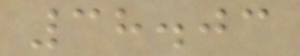38.03
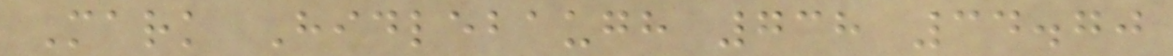Mark Hidlebaugh 738 34.70
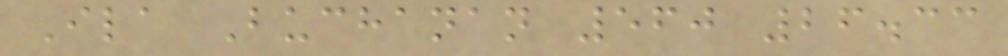Ila Buchanan 560 26.33
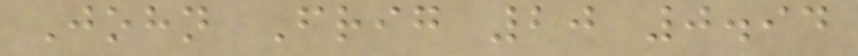John Frig 20 0.94
